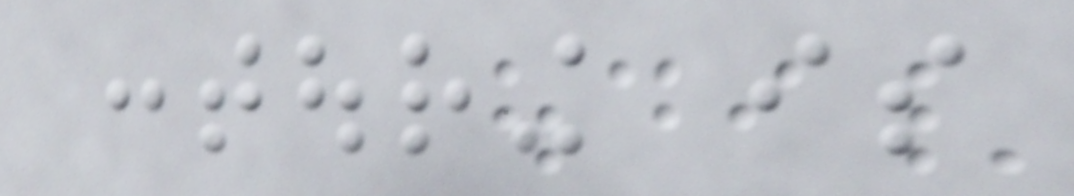contouring is
